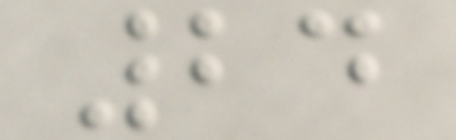24
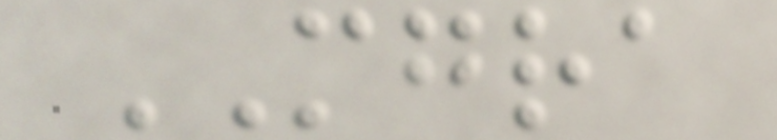MGRA
